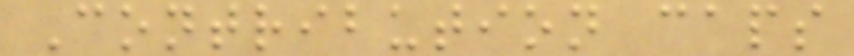Contribution caps
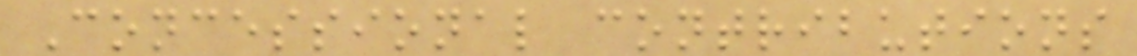Concessional contributions
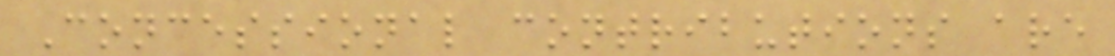Concessional contributions are
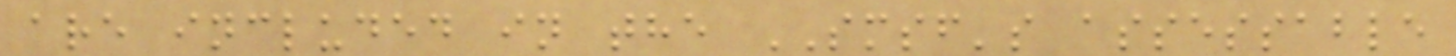are included in the SMSF's assessable
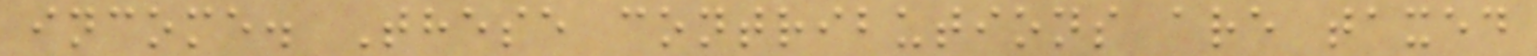income. These contributions are taxed
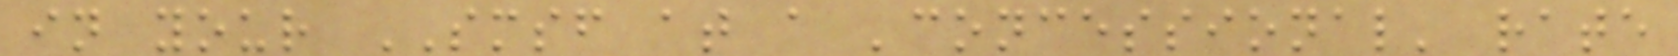in your SMSF at a 'concessional' rate
